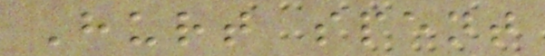Hurt spent
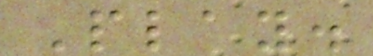Play.
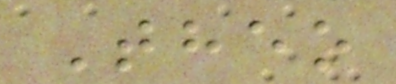Theo
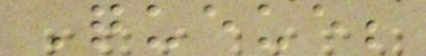Queue;
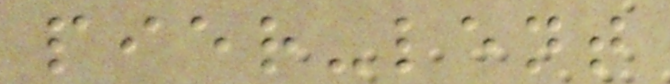pier-lent
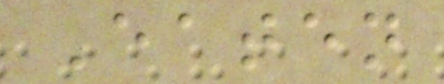Eaten
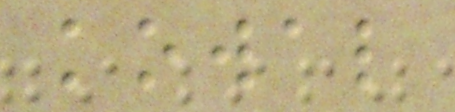kowal
